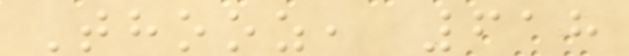Thooz, 618
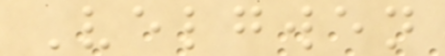Velgwen
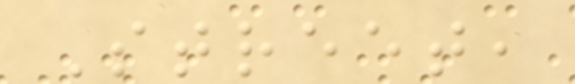Street,
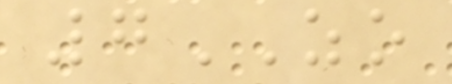7ZO
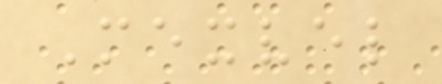Mexvel
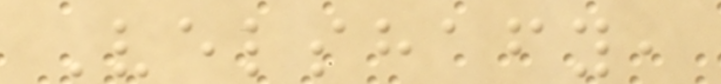Velshafy,
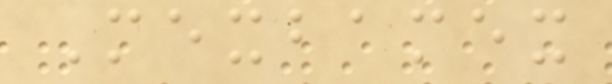Mexbamex
